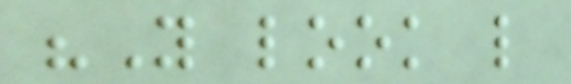"You look like
